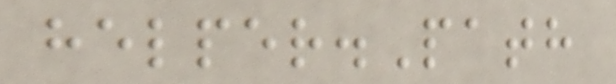helper.Path
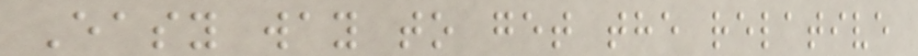Easy way to get the relative
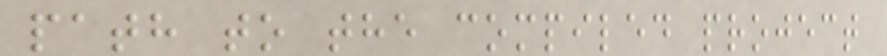path to the compiled project
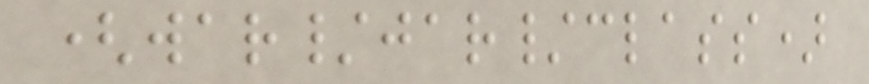(war/jar/class)
